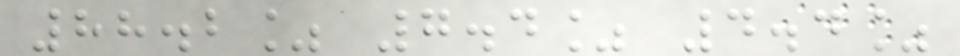88.2% 7.4% 4.4%
